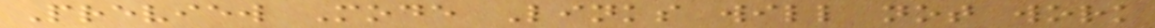Preview Mode Links will not work
